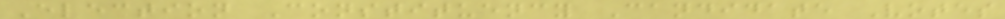Election Constituency Candidate Votes
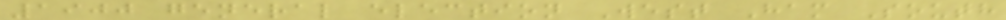1900 general election West Ham South
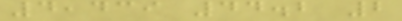4,439 44.2 2
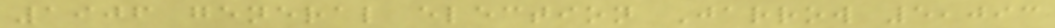1906 general election Jarrow 5,093
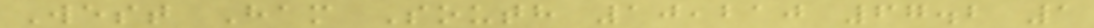West Ham South 10,210 67.2 1
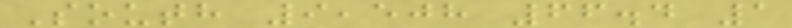South 9,508 66.4 1
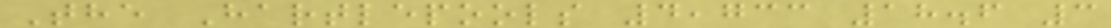The Hartlepools 4,733 18.6 3
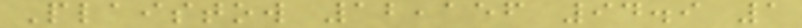Plaistow 12,156 94.9 1
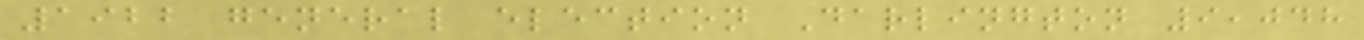1922 general election Darlington 9,048
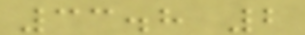33.8 2
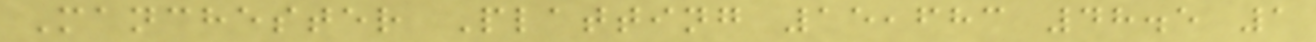Manchester Platting 15,683 48.5 1
